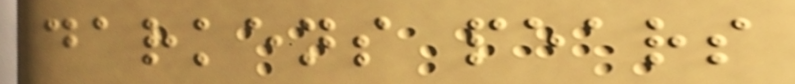darkens pears
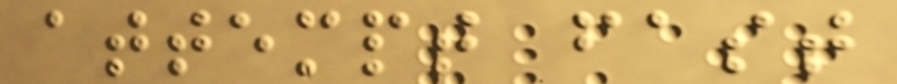attempt fast
